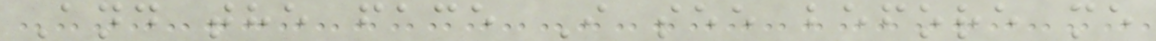And the face I see before me
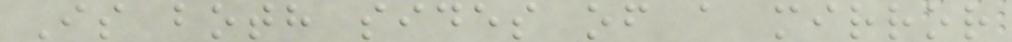Is both sides of a mirror
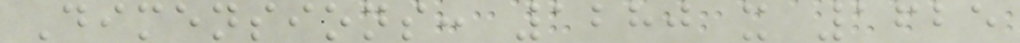Dimensions: 1280 x 1625
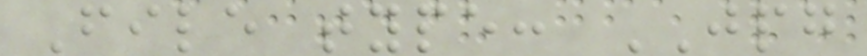File type: JPG
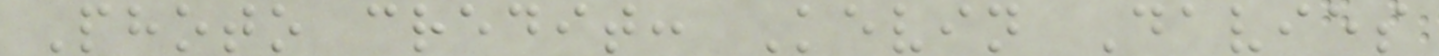Photo credit: Kevin Davies
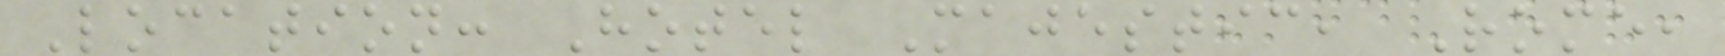Location: Hotel Majestic, Rome,
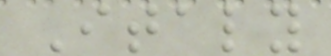Italy
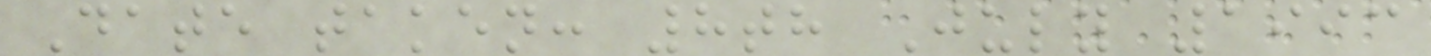Date taken: 8th July 1993
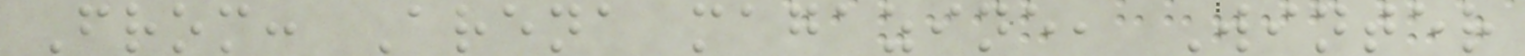From: Arena magazine, Winter
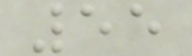55
